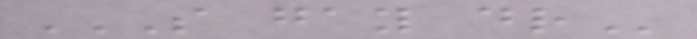S GAY DR
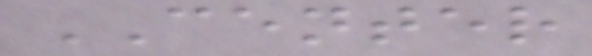CENTER
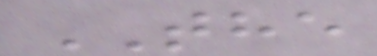THE
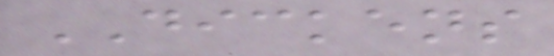DICKENS
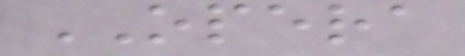OPERA
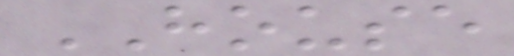HOUSE
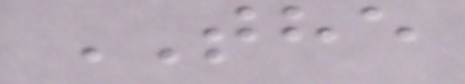THE
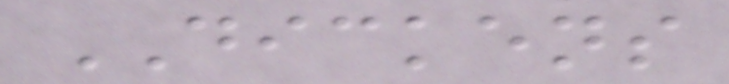DICKENS
